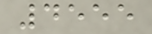4555
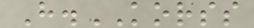H.KORSS
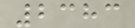2383
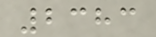2383
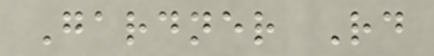Gardner Rd
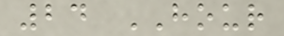24 HOUR
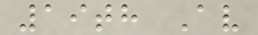19th Av
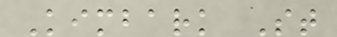Kimbark St
